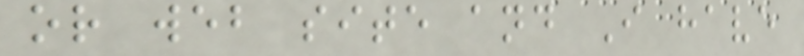or web site and I have
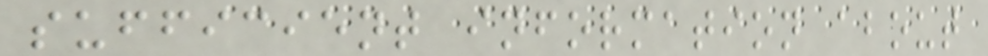sufficient information about
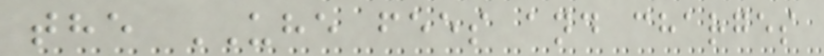the UHE fees and charges
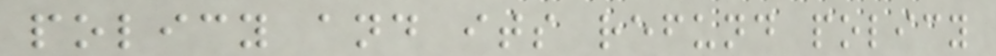policy and its refund policy
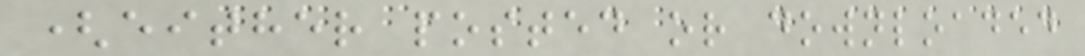(either posted or downloaded
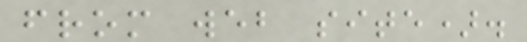from web site).
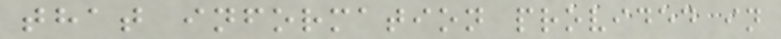that information provided in
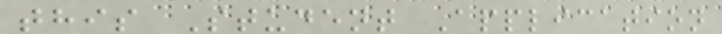this Student Application
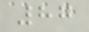87
